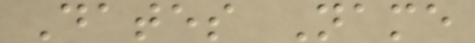Dates Name
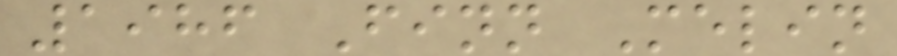1986 Finn Melin
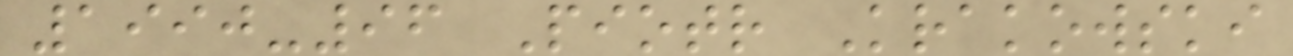1990-96 Piotr Krakowski
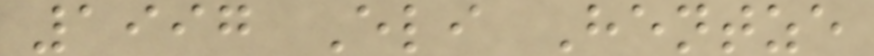1997 Eli Hentze
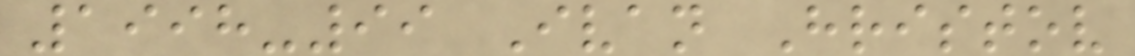1998-99 Ivan Hristov
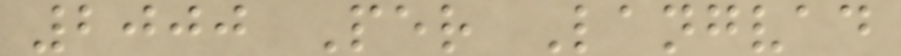2000 Per Langvad
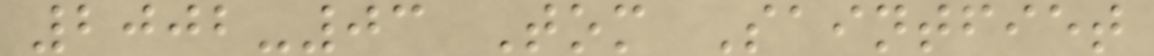2002-03 Tom Saintfiet
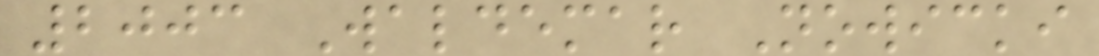2003 Waldemar Nowicki
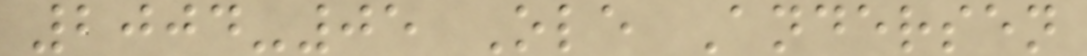2004-05 Ole Andersen
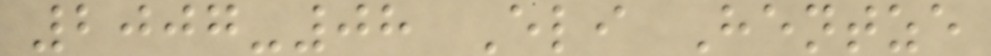2007-08 Eli Hentze
